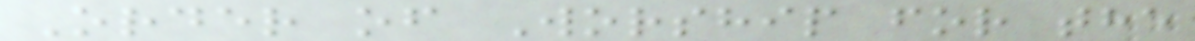Order of Worship for the
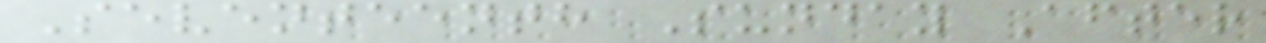Seventeenth Sunday After
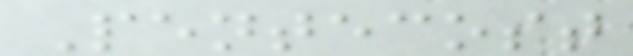Pentecost
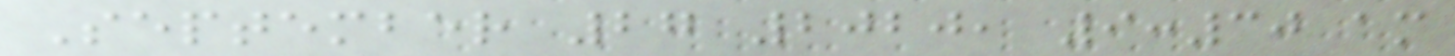September 27 2020, 9:30 am
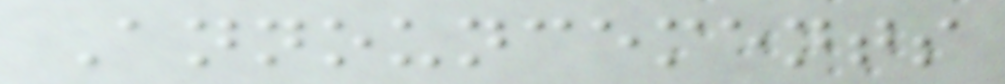Announcements
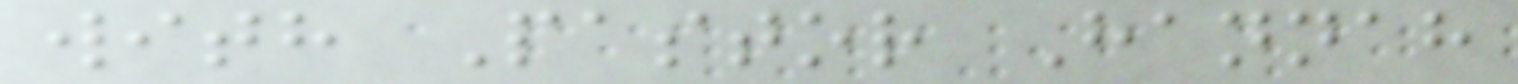with Pastor Hannah
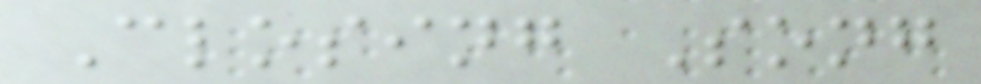Closing Song
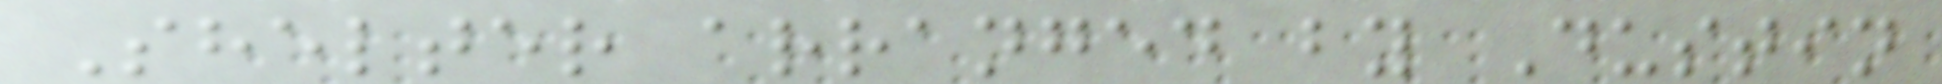Shelter arranged by Dustin
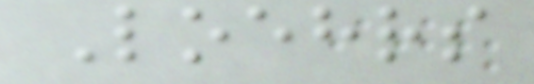Loehrs
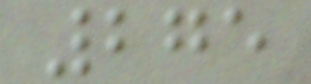275
